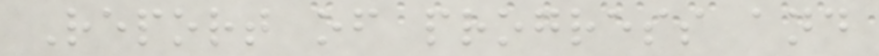Report of progress and
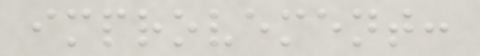improvement:
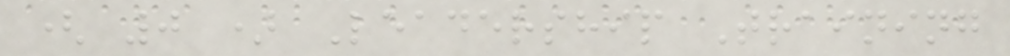( 0 ) Leadership Training
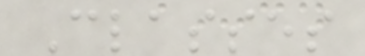Classes
